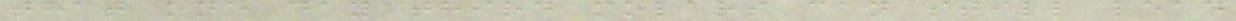that one day third molars can still lead
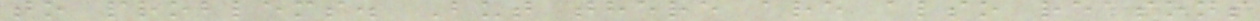to problems. But there are also reasons
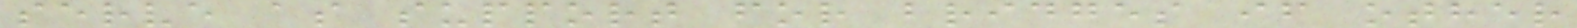serve as support for bridges if other
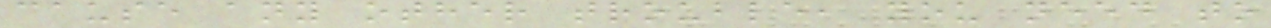cause any other trouble, you need to
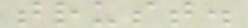trust.
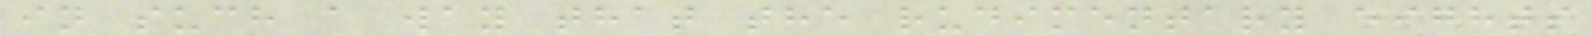in such a way that the rudimentary eights
